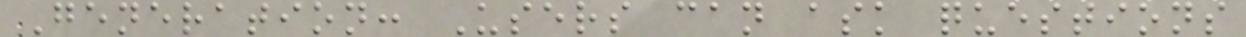Generation: Users can ask questions
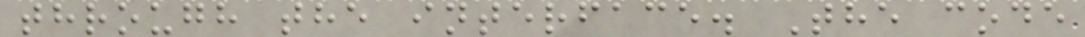through the interface. The code
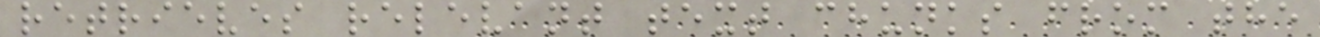retrieves relevant text chunks from the
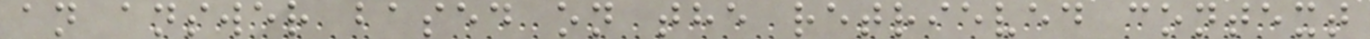an answer based on the retrieved context
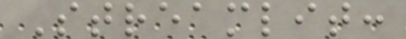Streamlit:
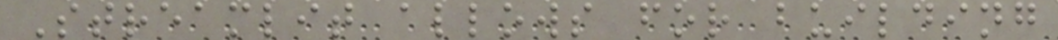Streamlit allows for building
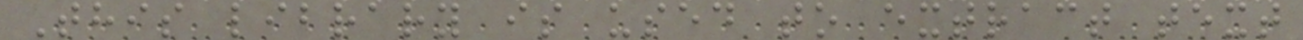This library is used to extract text
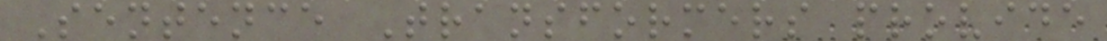Sentence Transformers provide
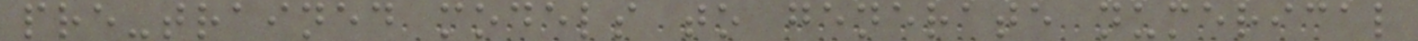pre-trained models to generate numerical
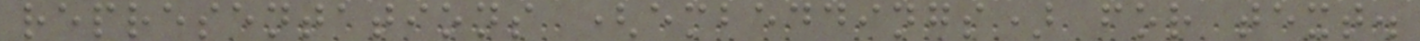representations (embeddings) for text.
